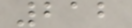212
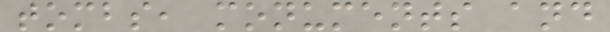tombs, monuments and
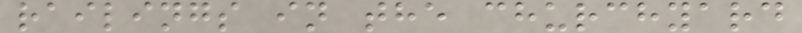railings in the churchyard
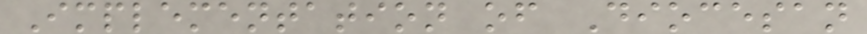Implementation of Diocesan
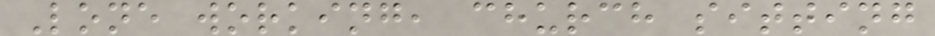Lone working, church sitting
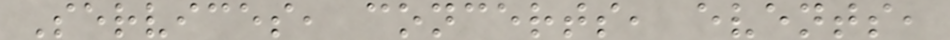Services, concerts, events,
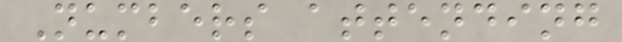Numbers attending
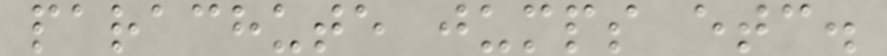parachute jumps etc.
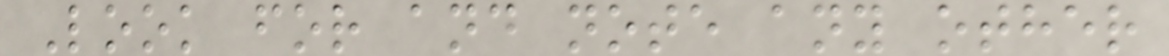Look for and note any other
